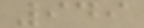949
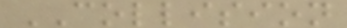COLLISION
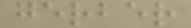gerber
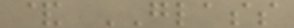& GLASS
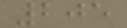205
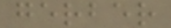gerber
